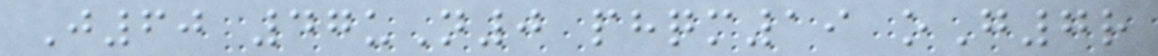J60 47uN0 phqm19 oG7r
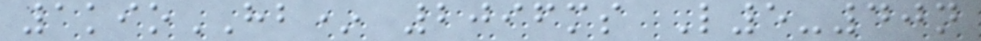1kioHB* 2096ms L5-40n
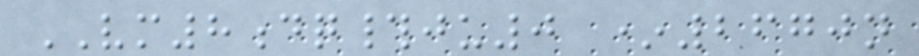VM8dq#ju0 *2670n
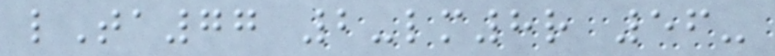lTa77 2-lm8r 56-
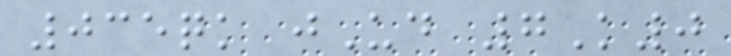035qk jUd 7K0
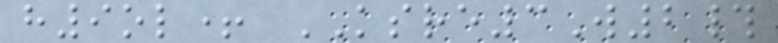h9ol+ KSRE3W2#
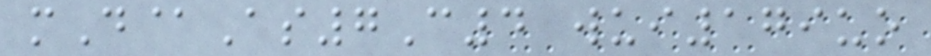mD@As7C4 wui179uo
